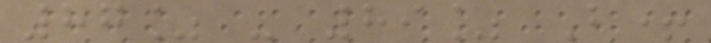87% - 89% B+
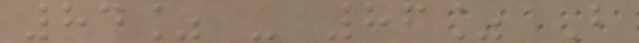84% - 86% B
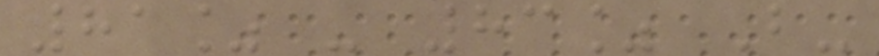81% - 83% B-
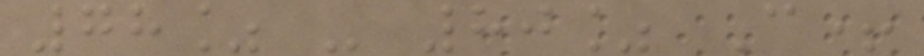78% - 80% C+
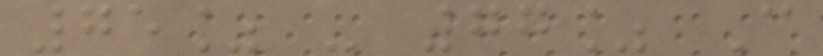75% - 77% C
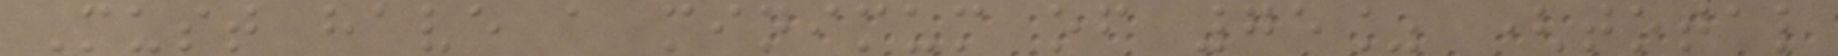Must have a minimum of 75% (total
